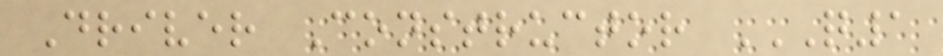Driver Constructor Q1
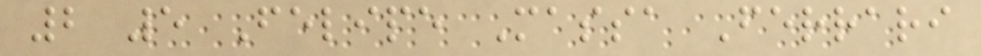2 5 Felipe Massa Ferrari
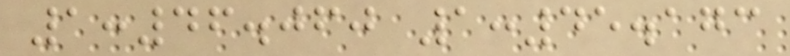1:46.060 1:45.173
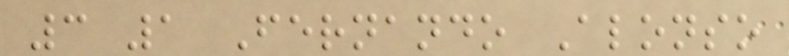3 1 Fernando Alonso
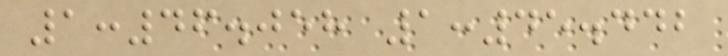1:46.058 1:45.442
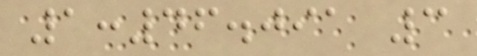1:46.091 3
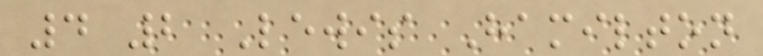4 2 Lewis Hamilton
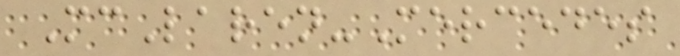McLaren-Mercedes
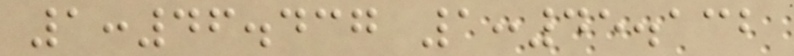1:46.437 1:45.132
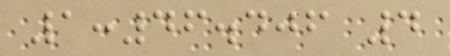1:46.406 4
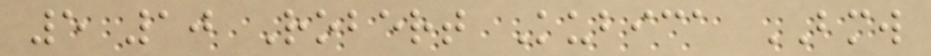5 10 Robert Kubica BMW
